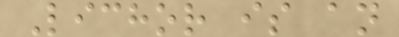Lichor is an
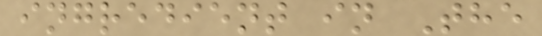ingredient in The
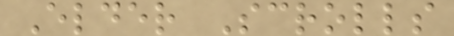Elder Scrolls
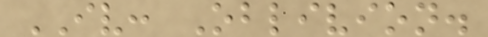IV: Oblivion.
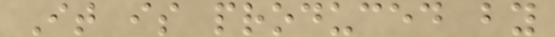It is produced by
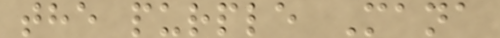the purple Mana
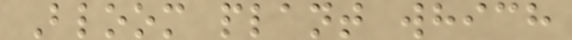Bloom plant which
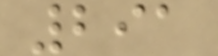291
